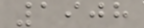1908
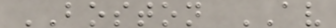BOSTON AV
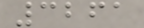3261
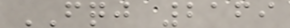FQJ 2169
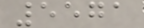5571
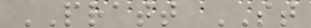PRATT ST
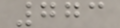773
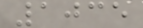1035
